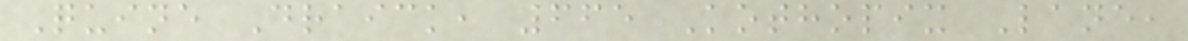Quine Draick, 665 Kothopix Lane,
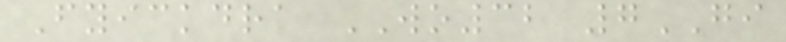Fyickdra WO32 7GI
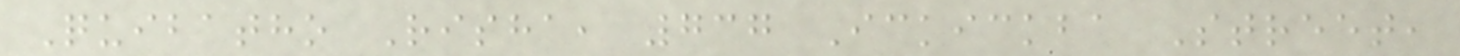Quibatho Risha, 737 Ickickba Street,
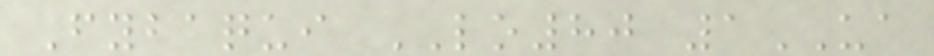Fybaqui LO80 1UA
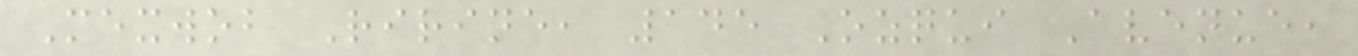Mexwob Ririne, 145 Ozqui Avenue,
